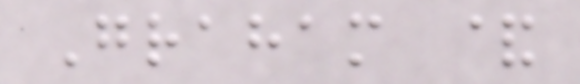Graham &
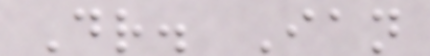Dr. Ian
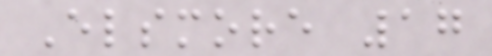Elsmore 17
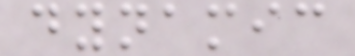dynamic
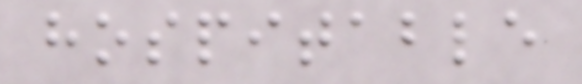hospitable
